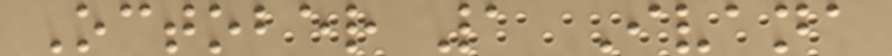October 1 Ivana
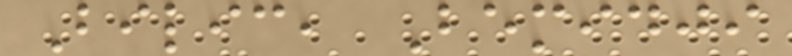Bilic, Bemidji
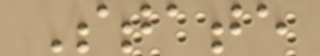State
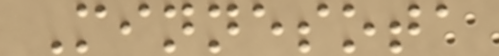Minnesota
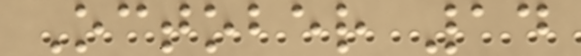October 14
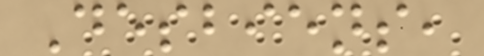Desbiens,
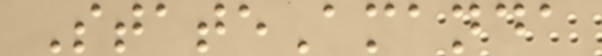StateAmanda
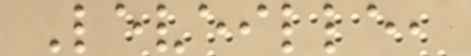Leveille,
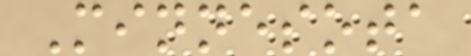Minnesota
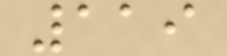119
